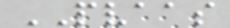PVAAS
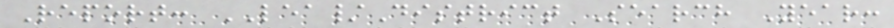Report: LEA/District Search Year:
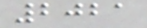2021
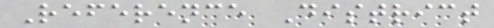Reference District
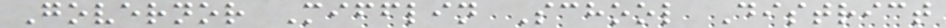Governor Mifflin School District
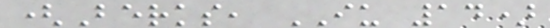(Berks, IU 14)
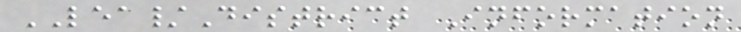LEA/District Information
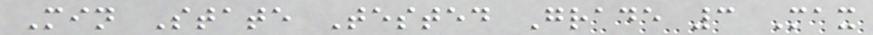Min State Tested Grade 3 Max
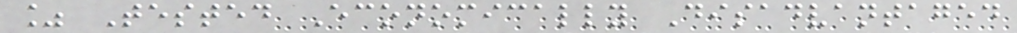% Tested Economically Disadvantaged
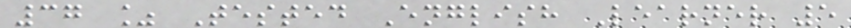37 % Tested English Learner 5
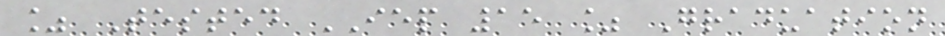% Tested IEP 15 % Graduation
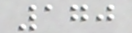170
